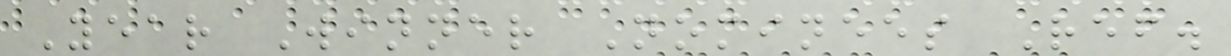Year Winner Nominees Ref.
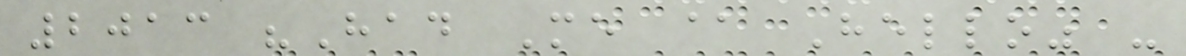2013 "Had Me @ Hello" -
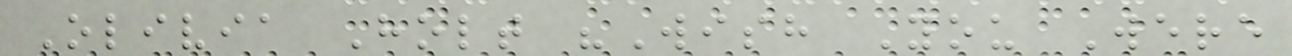Olivia Holt "Wish You Were
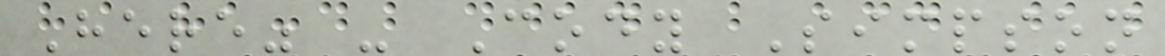Here" - Cody Simpson
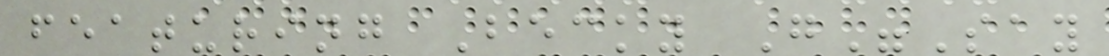featuring Becky G"Say
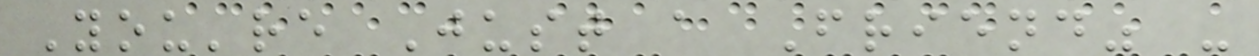You're Just a Friend" -
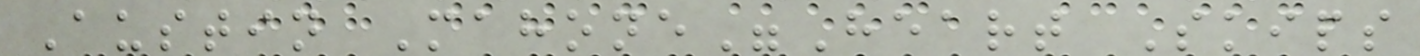Austin Mahone"Heart Skips
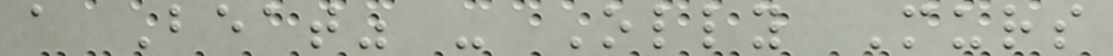a Beat" - Olly Murs
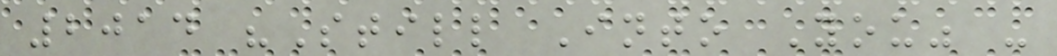2014 "Still Into You" -
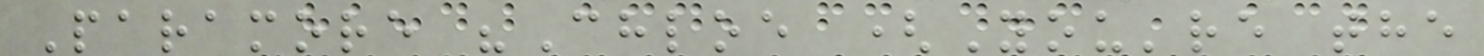Paramore "Chloe (You're the
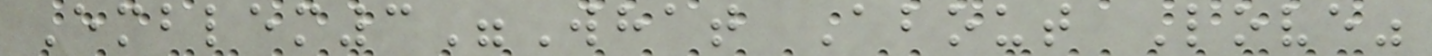Emblem3"What About Love"
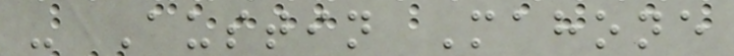- Austin Mahone
